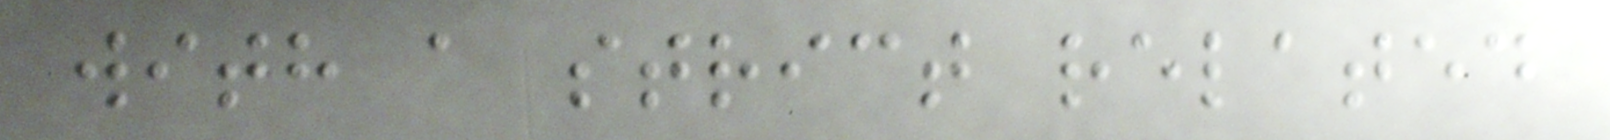with a strict related
